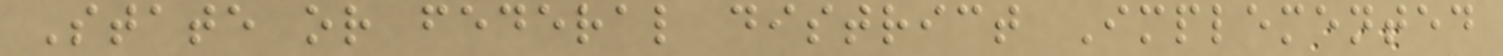State or federal district Implemented
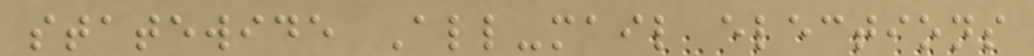statewide All-mail elections
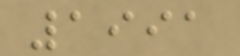1991
